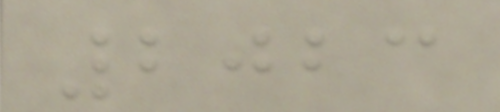2023
